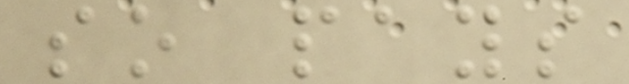so pays
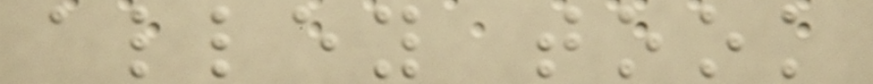alley took
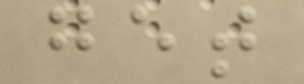get
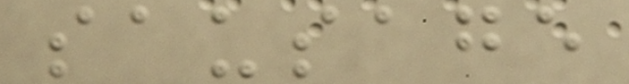sausage
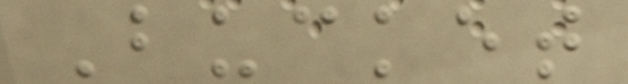Bucket
